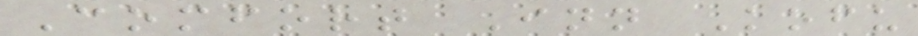Comfort Inn Kofu
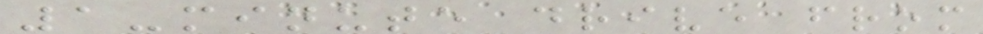1-minute drive from
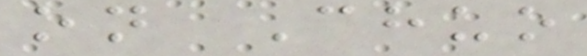on Chuo
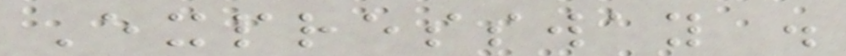Expressway .
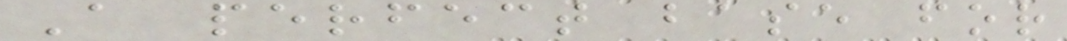A perfect base for
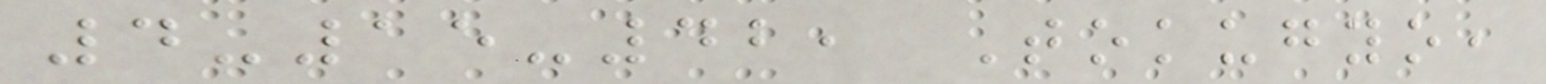4-15-42, Tokugyo,
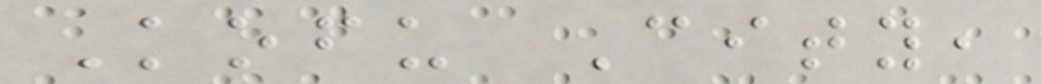Kofu City,
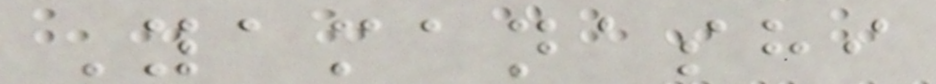Yamanashi
